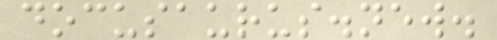docusaurus.new.
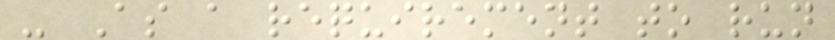- As a requirement to run
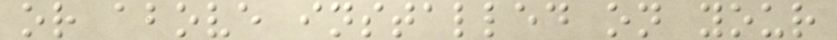or above installed on your
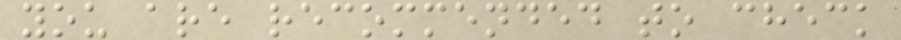you are recommended to check
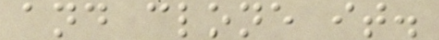and clone it.
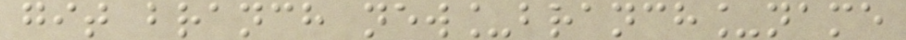git branch new_branch_name
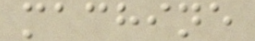machine
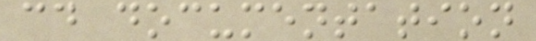cd documentation
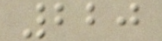220
